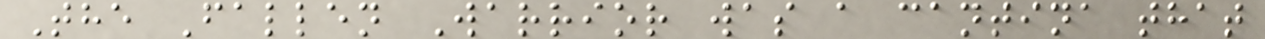The Fallen Warrior was a cantina that
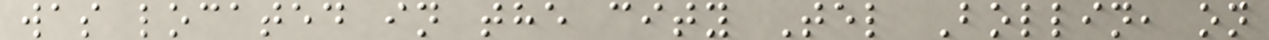was located in the city Tel Bollin, on
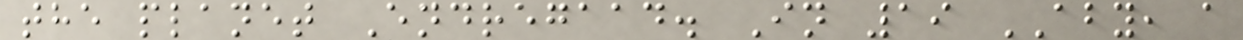the planet Endregaad. In 19 ABY, a
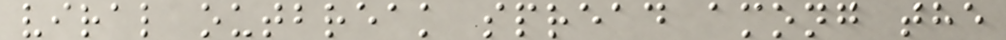viral outbreak spread among the
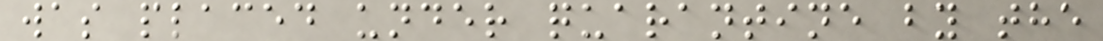was placed under quarantine by the
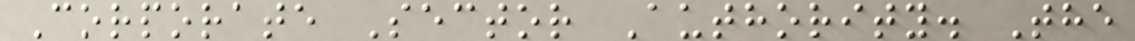Corporate Sector Authority. The
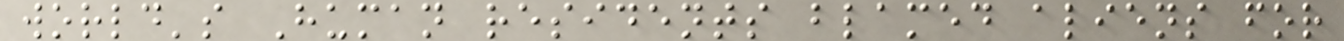world's Human residents blamed aliens for
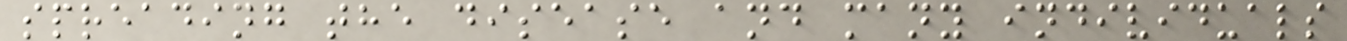spreading the disease and many individuals
